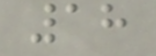18
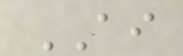AI
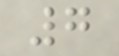7
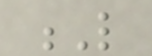L
